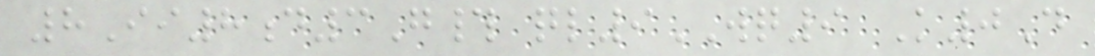8Ii8d3G# ql9WQ9 K0D
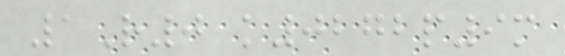1R0 k0272p9m
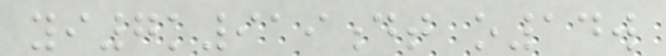yi7k919dt o14w
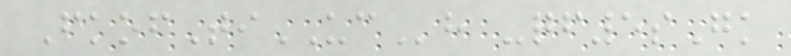FkofTiUCh -qf5sGk
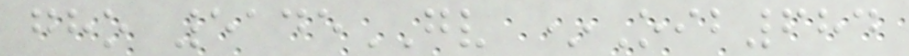gho 5145GV *Oib684
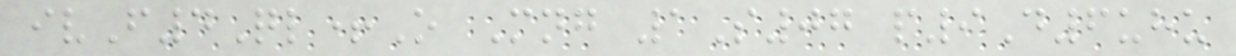ivF4Ql+O Mng 1S07 p9D6uhu
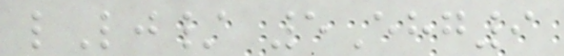lLj/ 5Ehg9
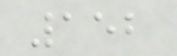152
